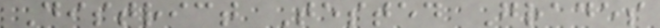District Tested Grades
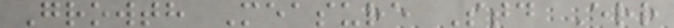Growth Measure Std Err
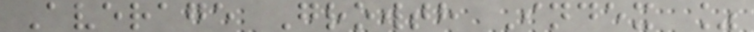Average Growth Index %
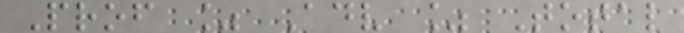Prof % Adv % Total
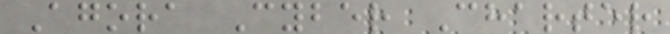Agora Cyber Charter
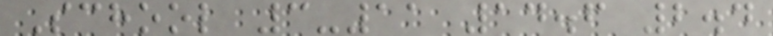School 3-11 14.6 2.4
